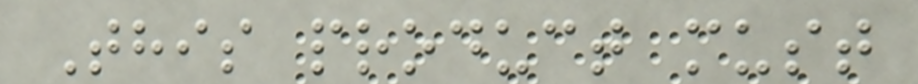This product must
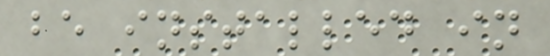be installed in
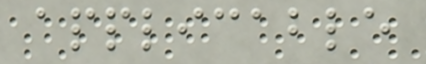applicable
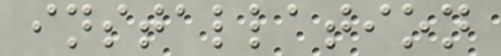installation
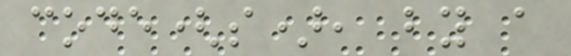code(s), by a
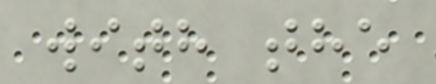with the
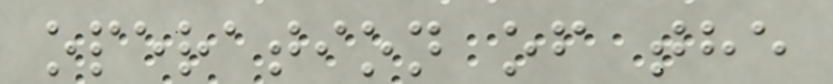operation of the
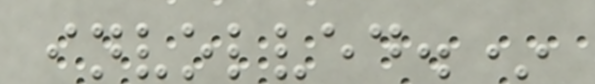involved.*
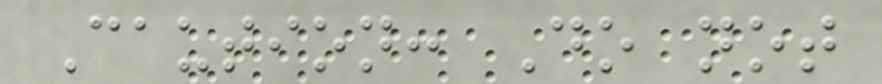Caution: Do not
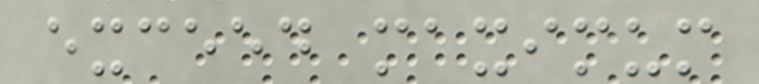exceed maximum
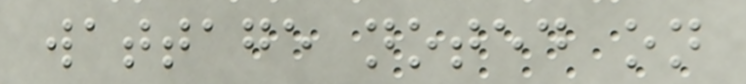wattage noted on
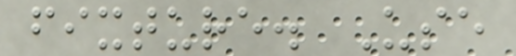fixture. Use
